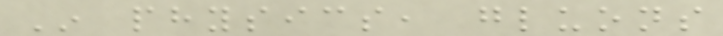In physics, gluons
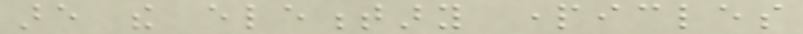are the elementary particles
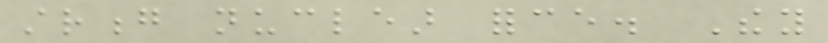strong nuclear force. They
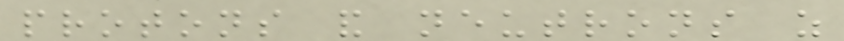protons and neutrons as
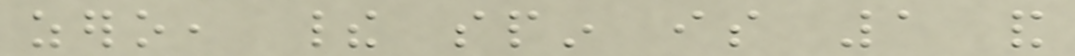zero, their spin is 1 and
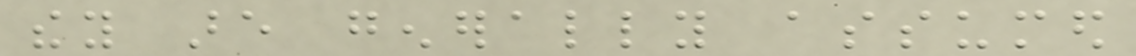they are generally assumed
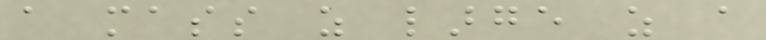a mass as large as a
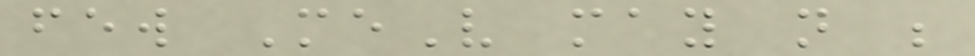few MeV may not be
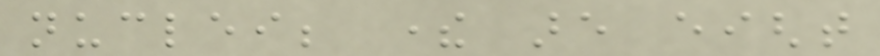nuclei; there are eight
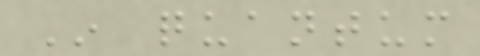In quantum
